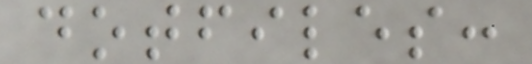dotfiles:
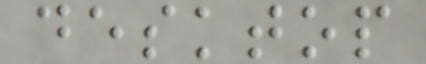desktop
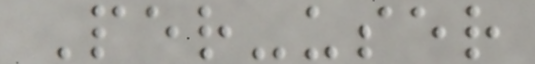Per-user
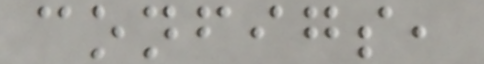configs,
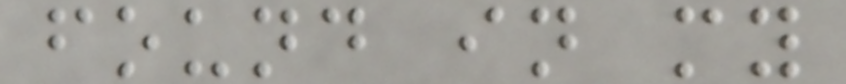found in my
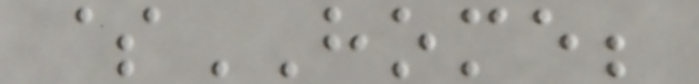$HOME;
